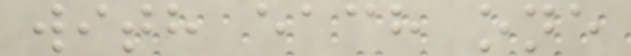with each one
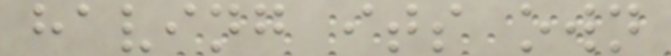having its own
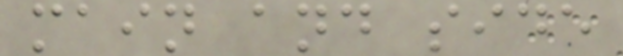main and side
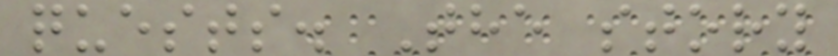quests. The story
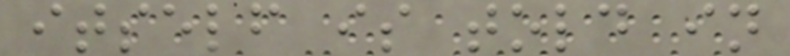itself is told in
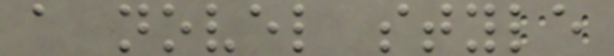a novel style
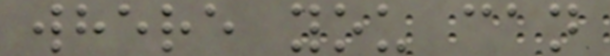where you can
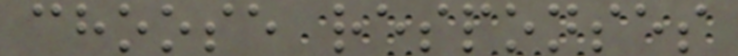choose responses
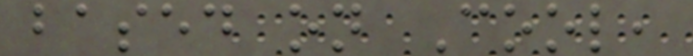based on Cool,
